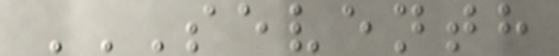SEVENTH
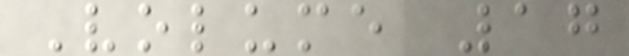Volume 17
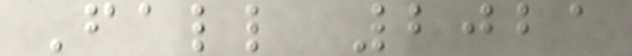Fall 2021
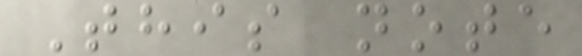This note
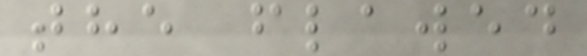the flawed
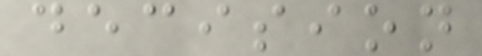decision
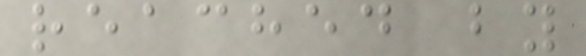reached by
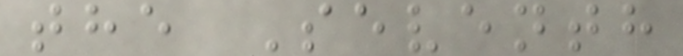the Seventh
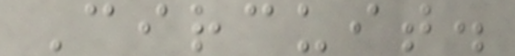Circuit.
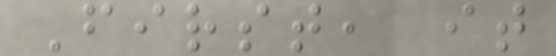First, it
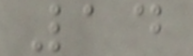14
